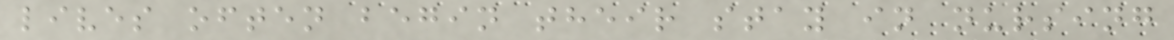lives often begin their stay in nursing
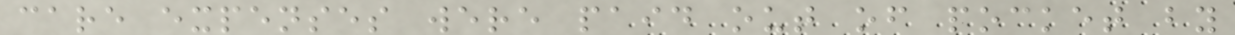care expenses were paid out of pocket by
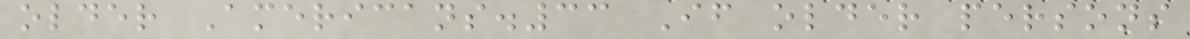older Americans.33 If older persons
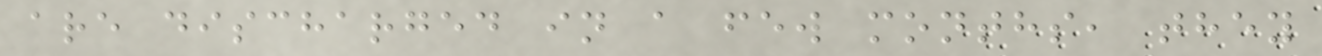are discharged in a few months, they
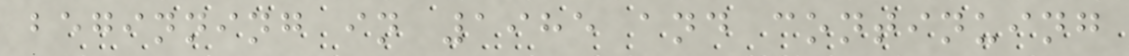beginning in 1985 and continuing
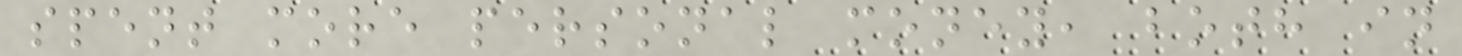spent more personal money, both in
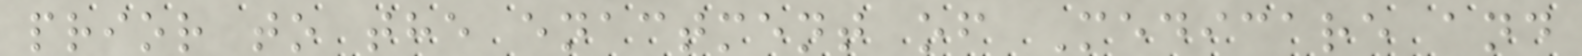prior to the enactment of Medicare and
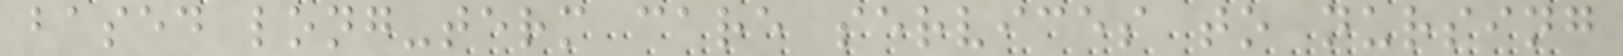based long-term care services to nursing
